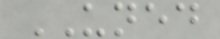UNED
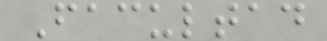Facultad
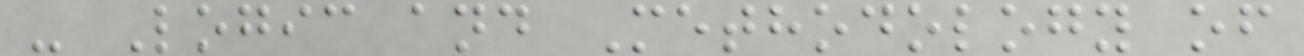- Logic and Methodology of
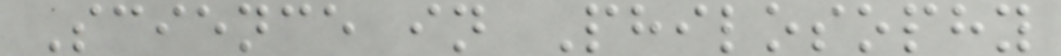Science in Philosophy
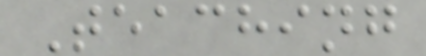Teaching
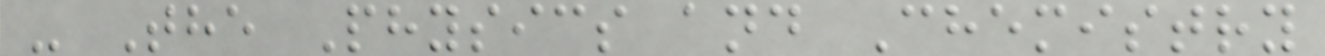- The Physics and Chemistry
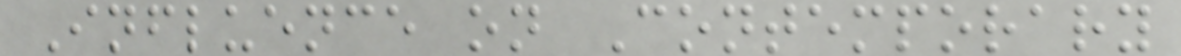Influence on Contemporary
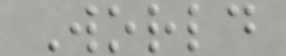World
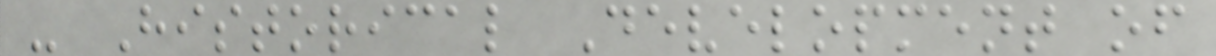- Historical Development of
